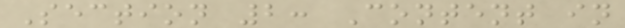Section 2: Content in
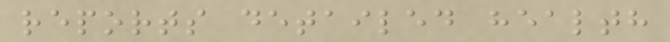reports detailed health
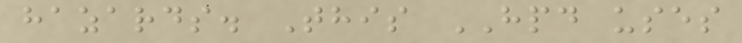hazards. This HPD uses
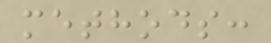methods:
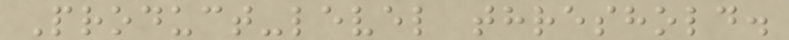Product-level threshold.
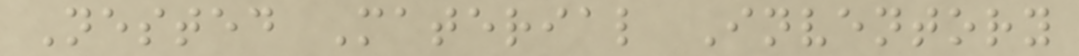Nested Material Inventory
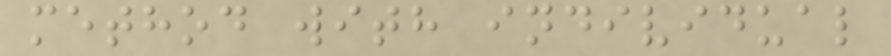method with individual
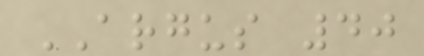ARGUS 40
